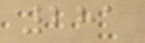281
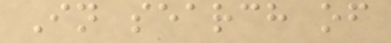In search of
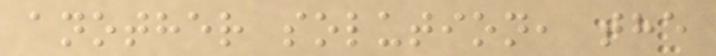another solution, the
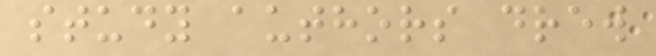study authors drew
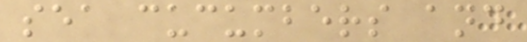sea cucumbers and
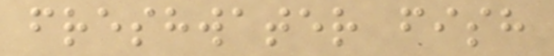freshwater fish
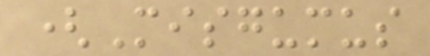(Misgumus
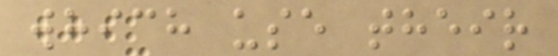which use their
